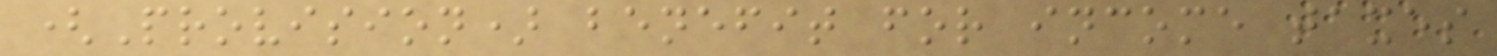(Provision) benefit for income taxes
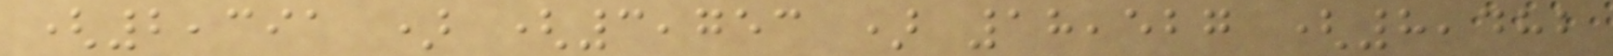(2,391 ) (3,753 ) 18,527 (8,482
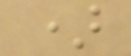)
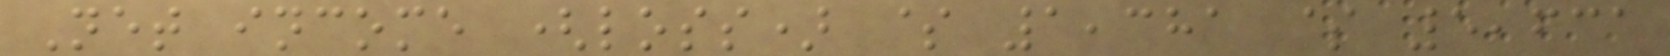Net income (loss) $ 1,381 $ 5,631
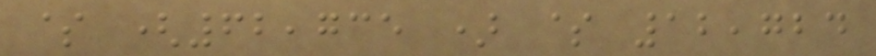$ (62,735 ) $ 12,724
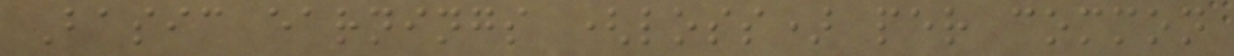Basic earnings (loss) per common
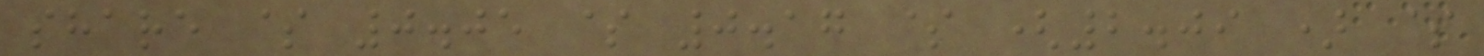share $ 0.05 $ 0.17 $ (2.09 ) $
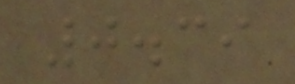0.39
